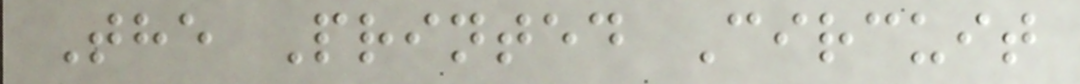The Printed Circuit
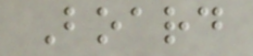Board
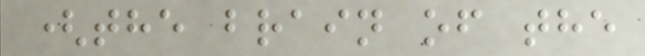(the brain of the
